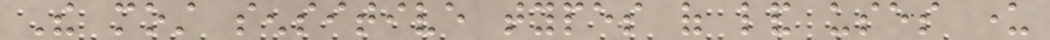The most sensitive types of land uses under
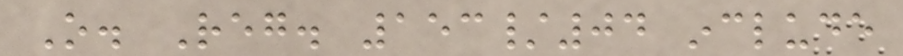O. Reg. 153/04 include
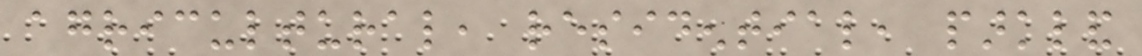agricultural, residential, parkland
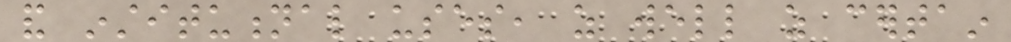and institutional uses, as well as certain
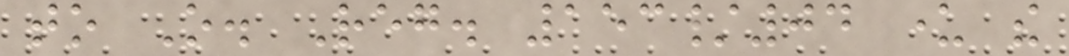to O. Reg. 153/04 under the
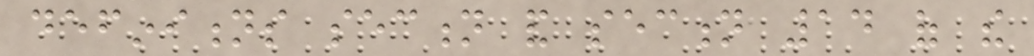definitions section and section 14 of the
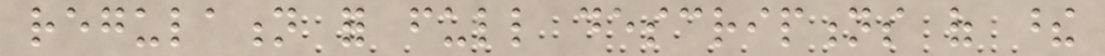regulation for full descriptions of these
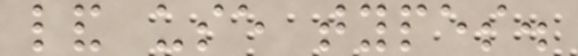land use types.
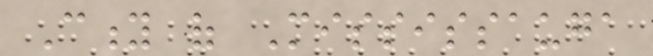City of Mississauga
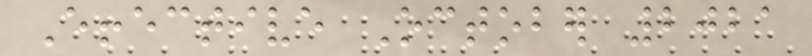Effective October 2021
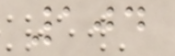104
